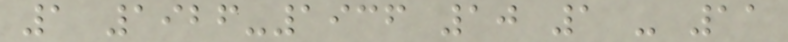1 1926-1936 10 1 - 11
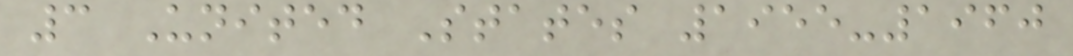3 United States 1955-1960
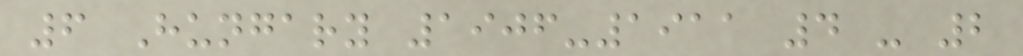6 Hungary 1906-1911 4 - 2
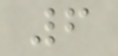6
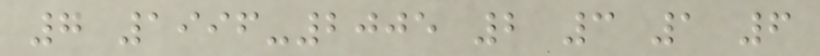7 1996-2005 2 3 1 6
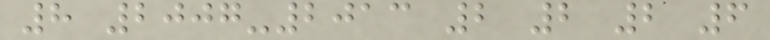8 2007-2013 2 2 2 6
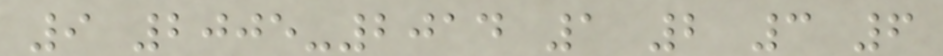9 2005-2014 1 2 3 6
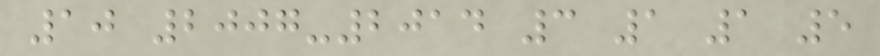10 2007-2014 3 1 1 5
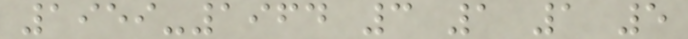1959-1964 3 1 1 5
